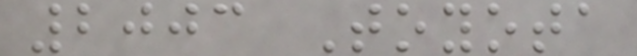2003 Toyota
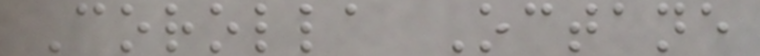Corolla Octane
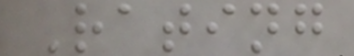Rating
